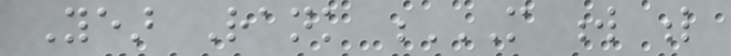Year Rank M W L
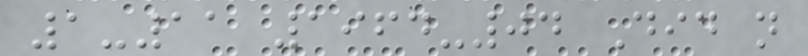1-11 1964-04 Did not
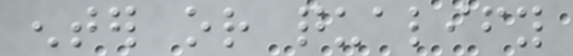enter or qualify
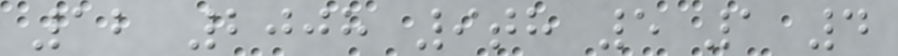12 2008 9th 5 1 4
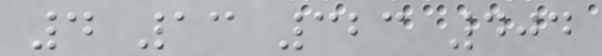4 13 323 404
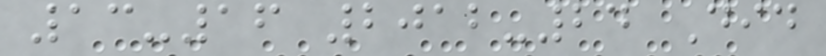13-16 2012-24 Did
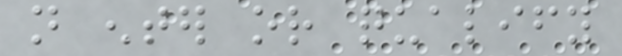not enter or qualify
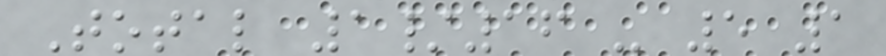Total 1/16 - 5 1
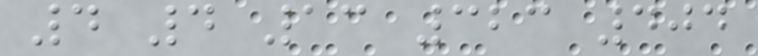4 4 13 323 404
